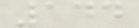144
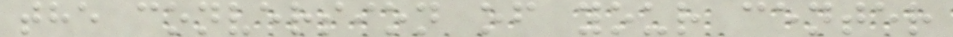the conversion of your center
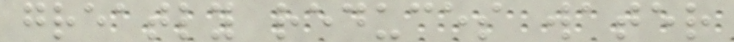greatly reduces water
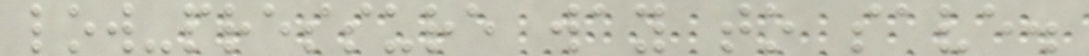low-pressure way to save.
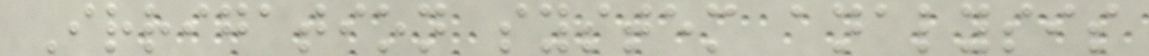Irrigation system analysis
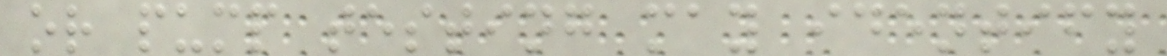or pump testing may identify
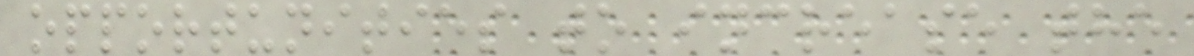opportunities to increase the
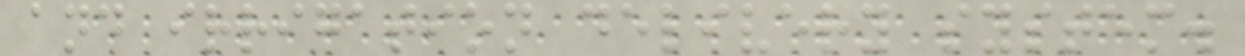and irrigation delivery system.
